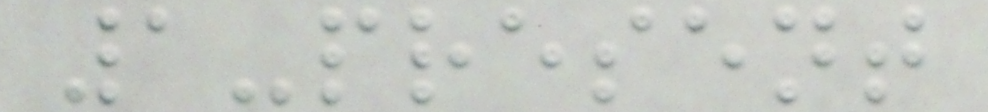1-present
